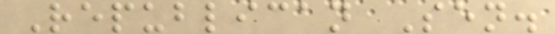Republican Sen.
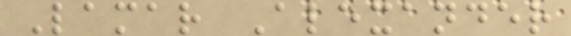Lamar Alexander
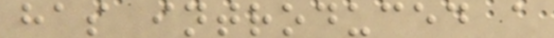has introduced a
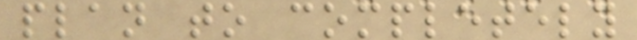plan to completely
